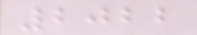2022
